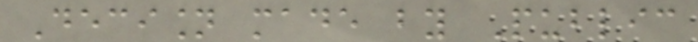Decision made by Public
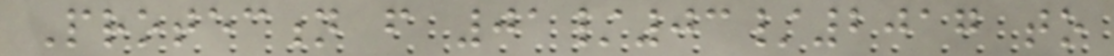Protection from 01/03/2017 to
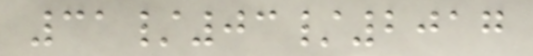31/03/2017
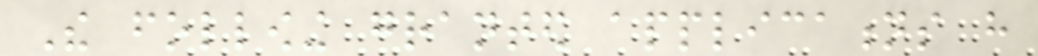The following granted applications have
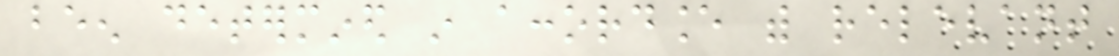been determined in accordance with relevant
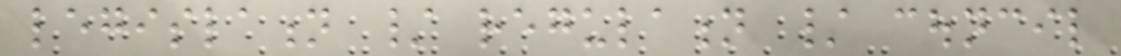legislation / regulation / council
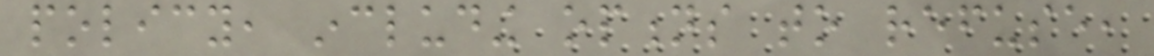policy, including options to refuse,
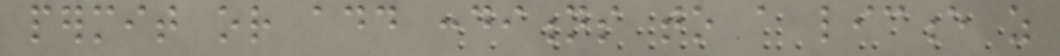permit or add conditions to a licence as
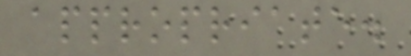appropriate.
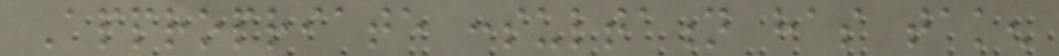Appropriate consultation has taken
